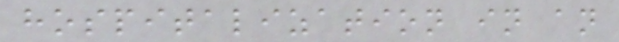hospitalization in an
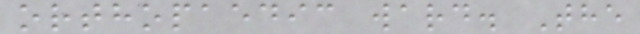orthopaedic ward. The
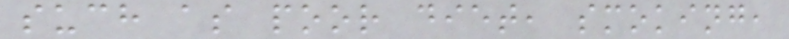such as poor diet, smoking,
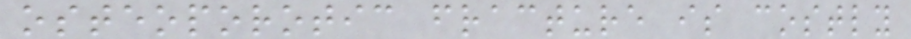osteoporotic fracture is costly
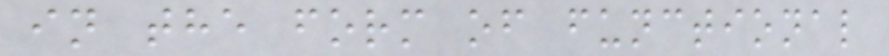in the form of functional
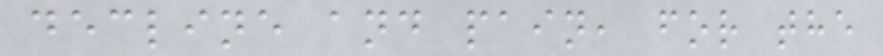decline and pain, for the
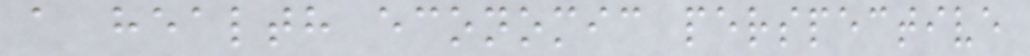a health economic perspective
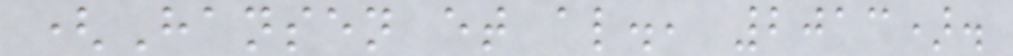(Hansen et al., 2013).
